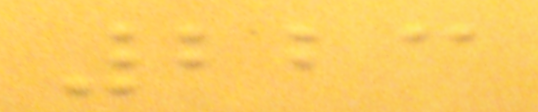223
